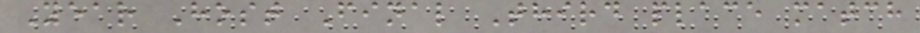Year Host Final Third place match
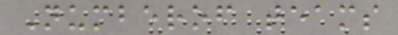Numberof teams
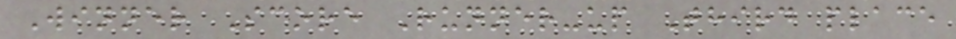Winner Score Runner-up Third place
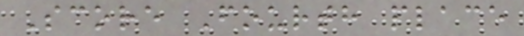Score Fourth place
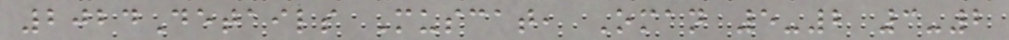2024Details Muscat, Oman 5-2 3-2
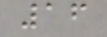16
